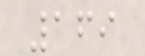169
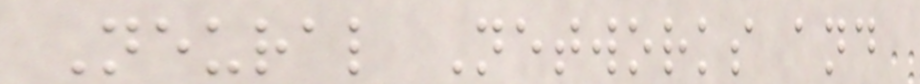Neural Networks and
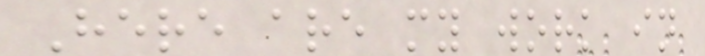Here are my work in
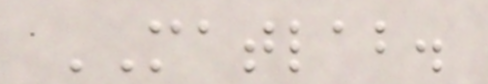MATLAB.
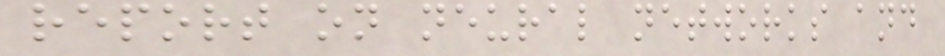report on neural networks and
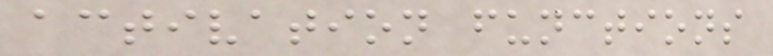activation functions
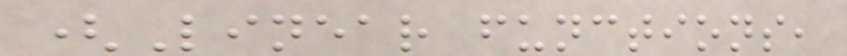(Linear functions,
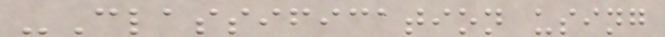-Classification using
